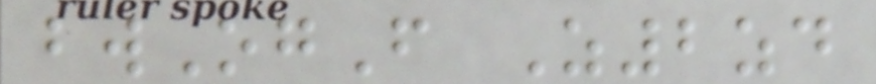bwOgF Z2zd
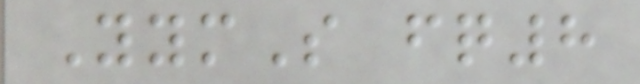YymS fq8
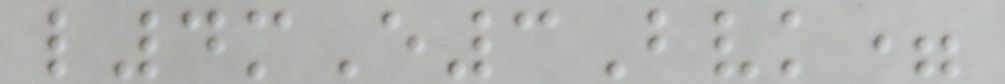l4mE3Bvk=
